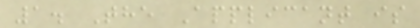1. The Applicant is
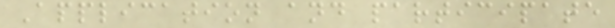Application and participate
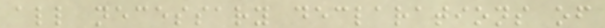all necessary declarations of
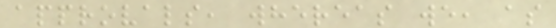approvals, whereas we, as
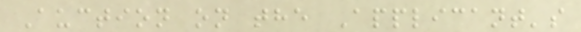Auction on the Applicant's
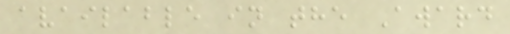available in the Award
